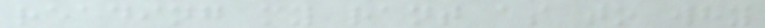reading my rant as to why
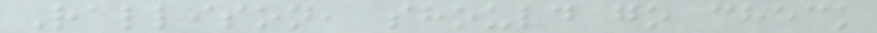Rallison, should go check
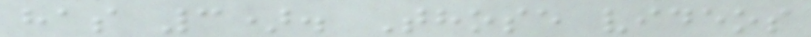has 3). Those videos
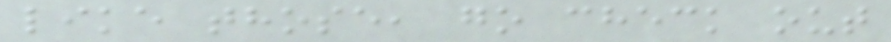like those, go check out
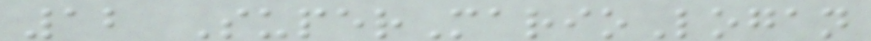12 SuperMarioLogan
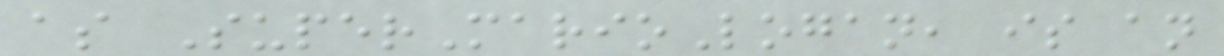as SuperMarioLogan, is an
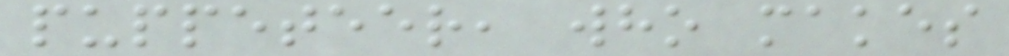puppeteer, who makes
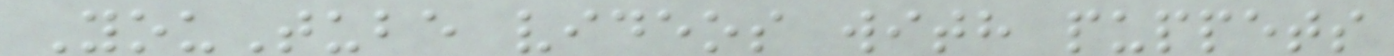YouTube videos with puppets
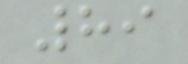89
